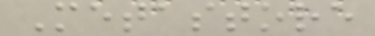Metastore
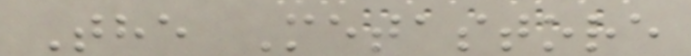The Metastore
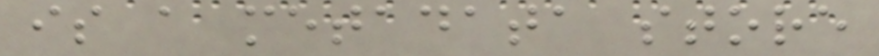is a metadata store
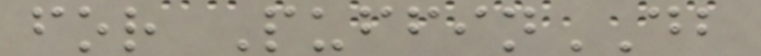for PuffinDB
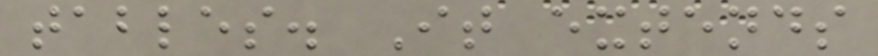tables. It extends
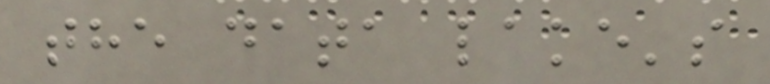the data lake's
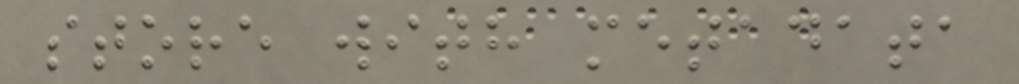store with metadata
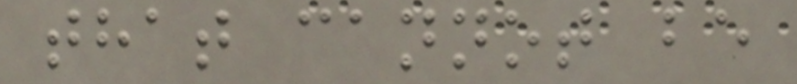that cannot be
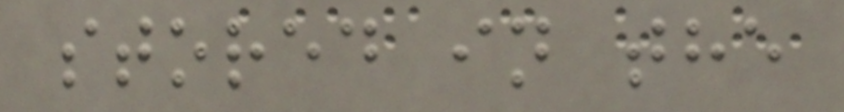stored in the
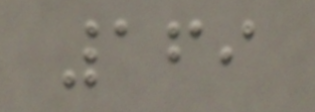169
